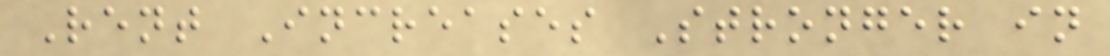Rent Increases Stronger in
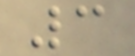3
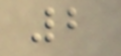2
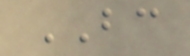BC
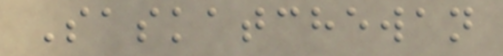Saskatchewan
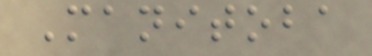Manitoba
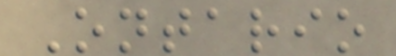Ontario
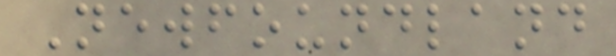Newfoundland
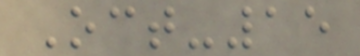Oct-15
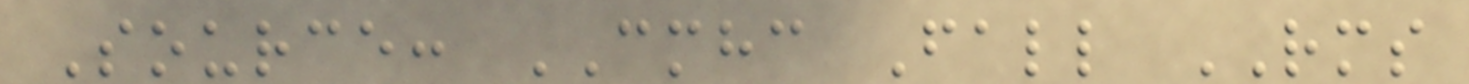Source: CMHC Fall RMS
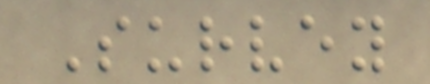Survey
